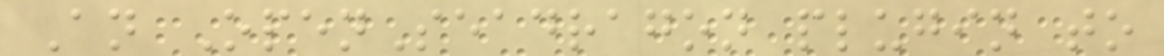An OpenSeadragon plugin to
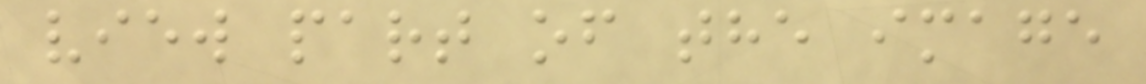view part of the image
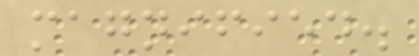magnified.
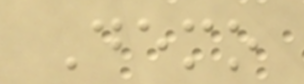Demo
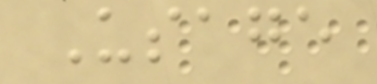Usage
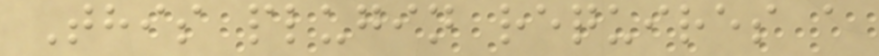This plugin requires a
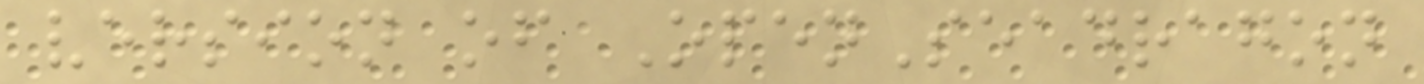version of OpenSeadragon
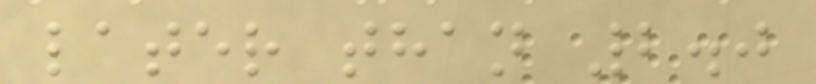later than 2.0
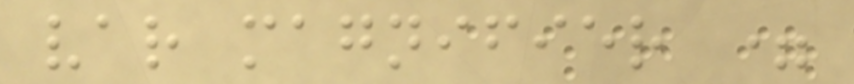var magnifier =
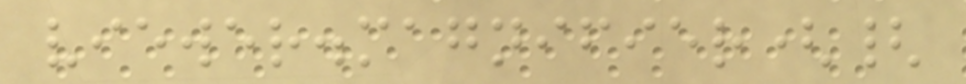viewer.magnifier({
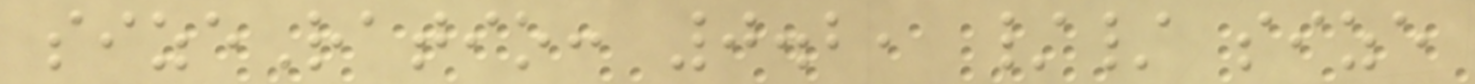sizeRatio: 0.2, // size
